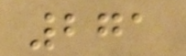271
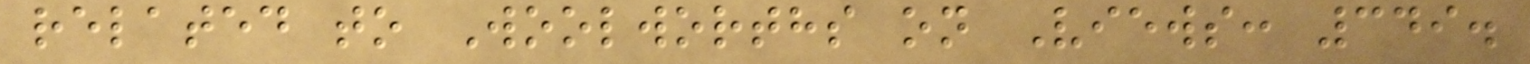related to Woolworths on Views: 349.
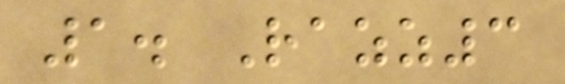1. Razz3
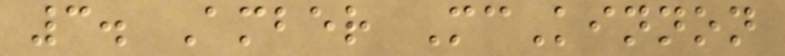3. Amber McKinnon
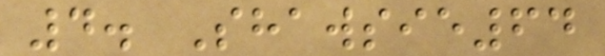4. Shawsie64
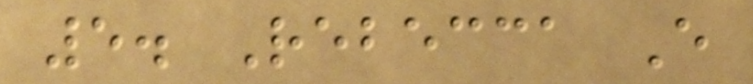5. Rebecca E
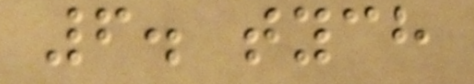6. tych
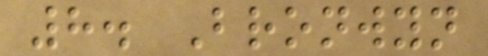8. Bronwyn
